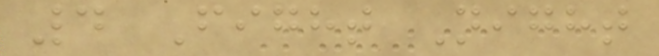4 Fight Night
